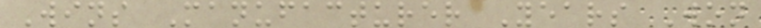Wins Manufacturer Years Won
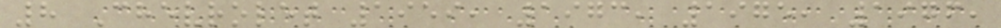8 Chevrolet 1959, 1973, 1975, 1976,
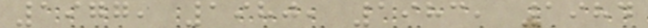1977, 1980, 1983, 1984
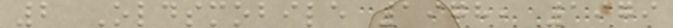2 Oldsmobile 1978, 1979
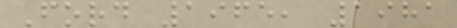Ford 1965, 1981
